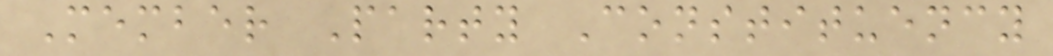Member Party Constituency
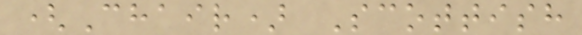(Chair) Scottish
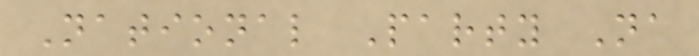National Party Na
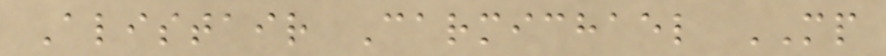Alistair Carmichael MP
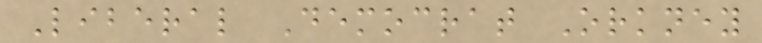Liberal Democrat Orkney
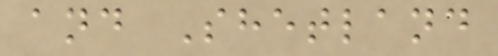and Shetland
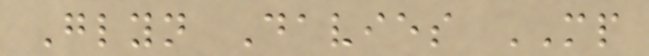Glyn Davies MP
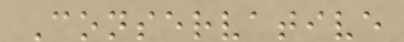Conservative
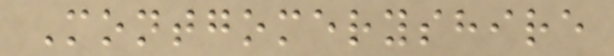Montgomeryshire
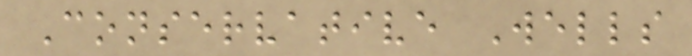Conservative Wells
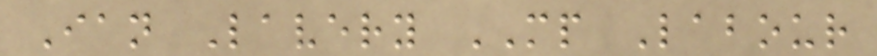Ian Lavery MP Labour
